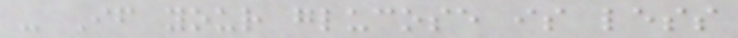- If your glucose is less
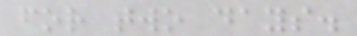for two days.
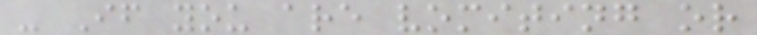- If you are vomiting or
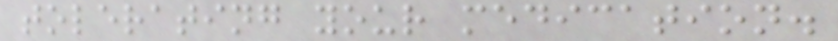tolerating your medication.
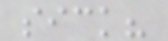sick?
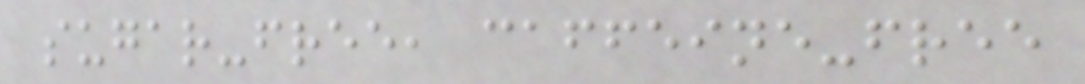sugar-free, caffeine-free
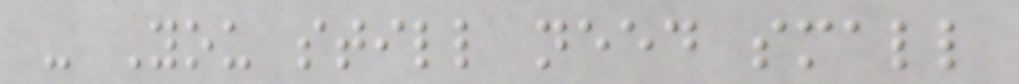- You still need small
